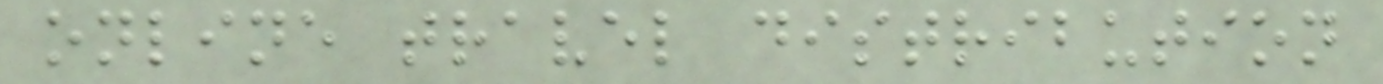online travel distribution
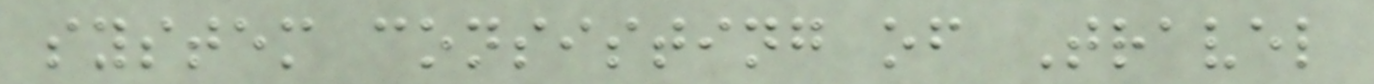system consisting of Travel
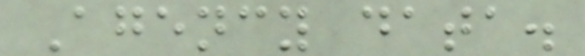Agency data.
